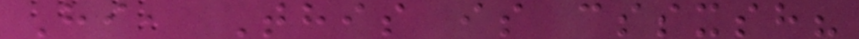Hi, This is cssxsh?
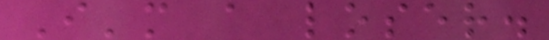I'm a loser.
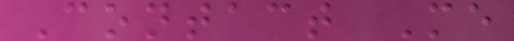Contact Me
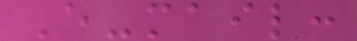E-mail:
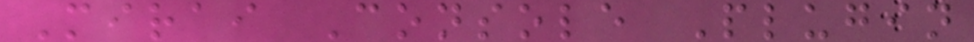Mirai Console Plugin
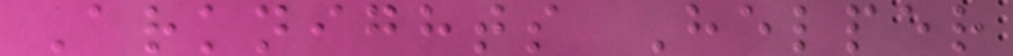Arknights Helper
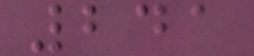241
